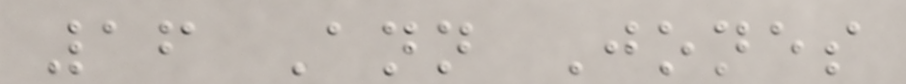16 Ann Jones
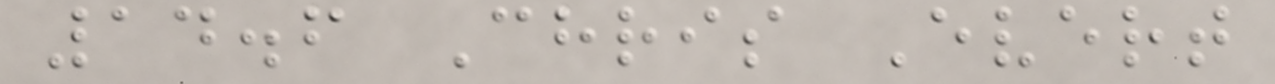14.6 Chris Evert
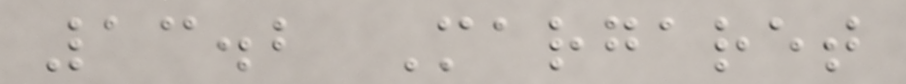13.2 Margaret
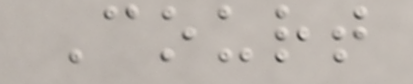Court
